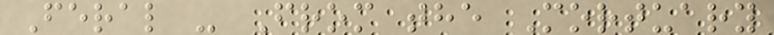Feral - From the Mortuary
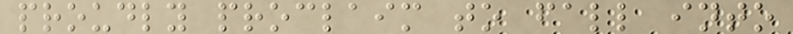proudly proclaim to fall into
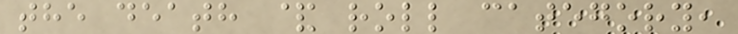the death & roll category,
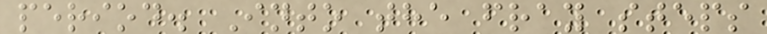period. Into the fray steps
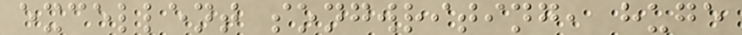excellent songwriting, huge
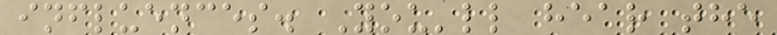influences. You'll hear the
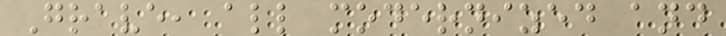Grave, all modernized and
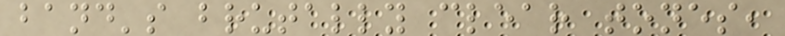band's brutally clear tones,
